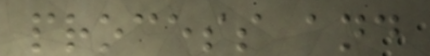process and
